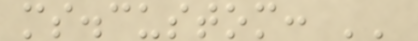ms.custom: ''
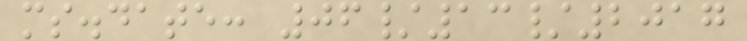ms.date: 06/13/2017
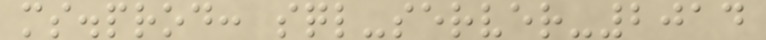ms.prod: sql-server-2014
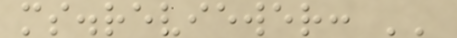ms.reviewer: ''
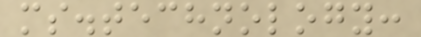ms.technology:
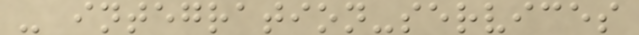- integration-services
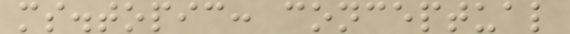ms.topic: conceptual
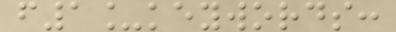f1_keywords:
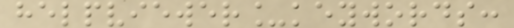helpviewer_keywords:
